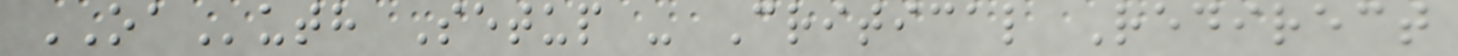OAuth Setup - Critical Redirect
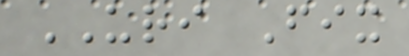URI Fix
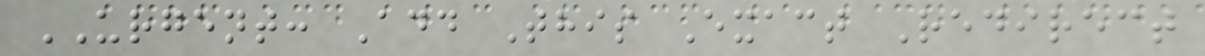URGENT: Add This Exact Redirect
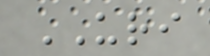URI
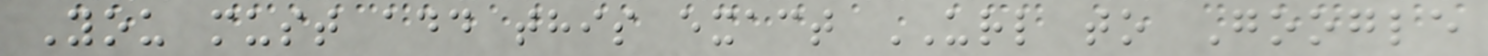You must add this exact URL to Google
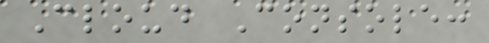Cloud Console:
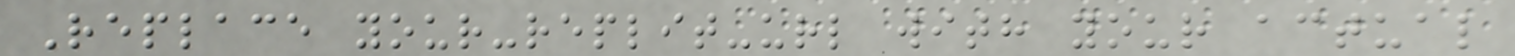Replace your-replit-url with your actual
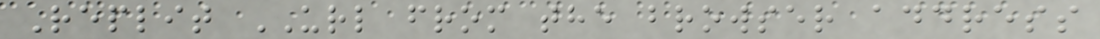Replit URL from the browser address
